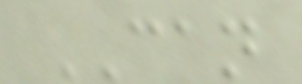CAN
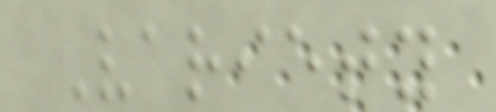Variety
